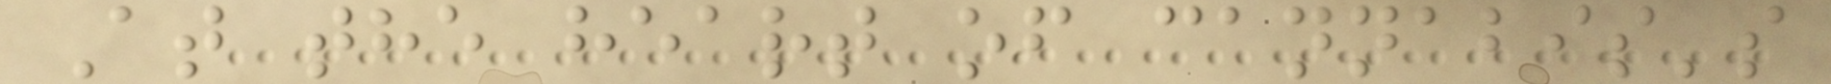At the heart of cannabis's
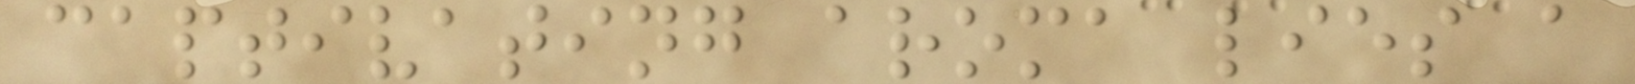captivating aroma lies a
